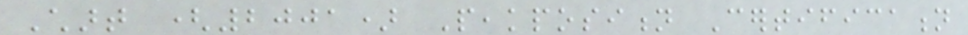Chart (2001) Peakposition Certification
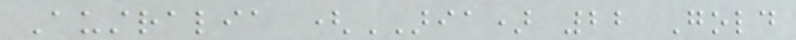Australia (ARIA) 22 Gold
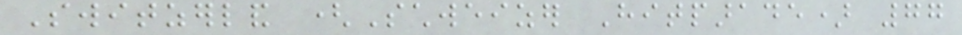Switzerland (Schweizer Hitparade) 77
